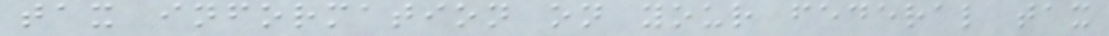tax information on your federal tax
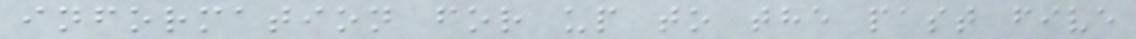information for up to the past five
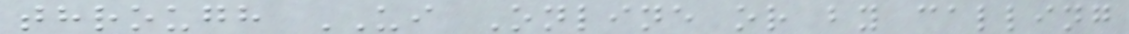through UI Online or by calling
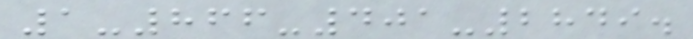1-866-401-2849.
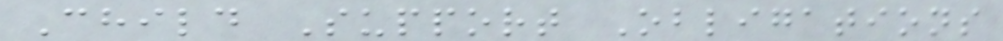Child Support Obligations
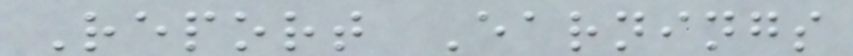Report Earnings
